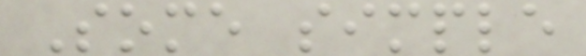Some simple
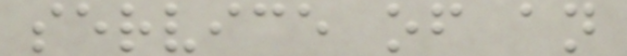service of an
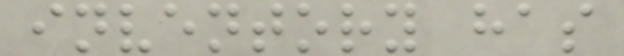inventory has
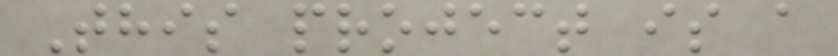This project is a
